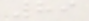89
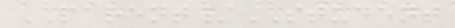PARENT/STUDENT
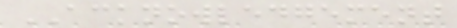ACKNOWLEDGEMENT
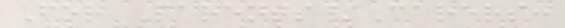For Parents/Carers:
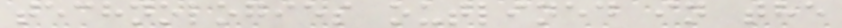technologies outlined in the
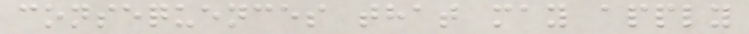consequences that may apply
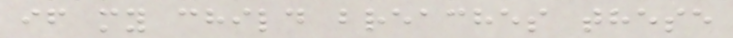if my child breaches these
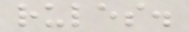rules.
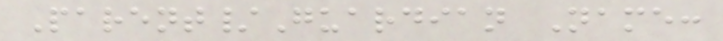Parent/Guardian Name:
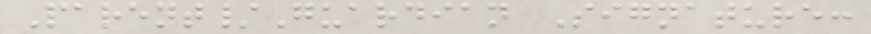Parent/Guardian Signature:
